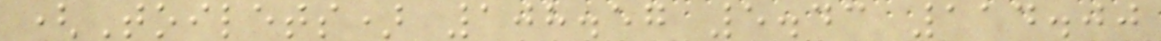(Toilets) 108.57 5.43 114.00
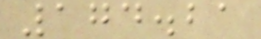174.21
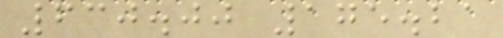630.00 175.21
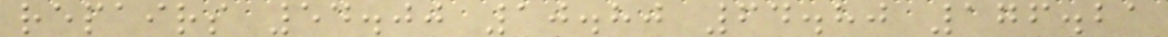repairs 54.00 10.80 64.80 176.21
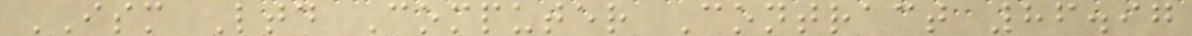ISM Ltd Computer Contract 86.97
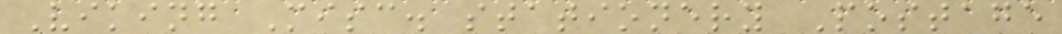Viking Misc. stationery Postage
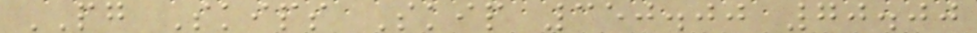PG Skips Skip 350.00 70.00
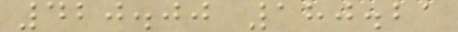420.00 180.21
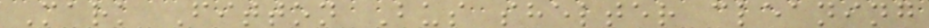Mark Fitton Bus shelter cleaning
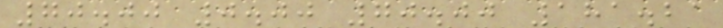70.00 0.00 70.00 181.21
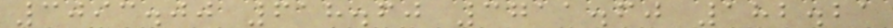3093.00 618.60 3711.60 182.21
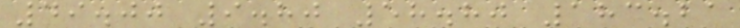49.00 9.80 58.80 183.21
